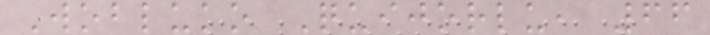Wobluko Quijorlu, 66
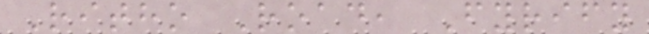Ritho Road, Fyrify
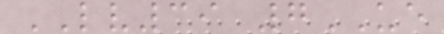LV39 7UE
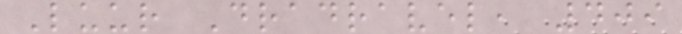Luur Dradravel, 409
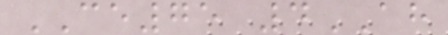CE75 4AH
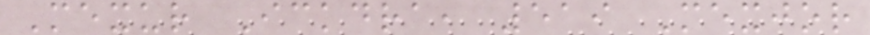Mexur Ickdra, 519 Mexjor
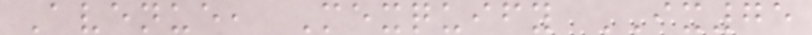Avenue, Mexquify IX75
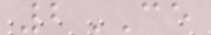2CE
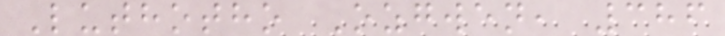Luthotho Ozgwen, 386
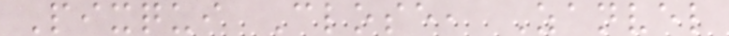Pixqui Close, Zanvel
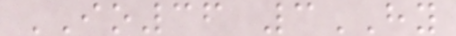IO36 3HY
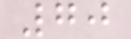70
